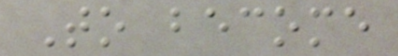To become
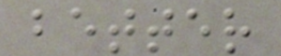better
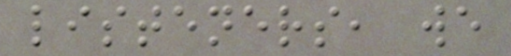listeners, we
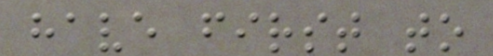have first to
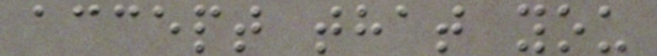accept that you
